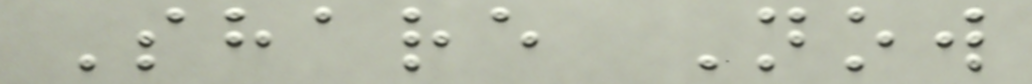Share Now
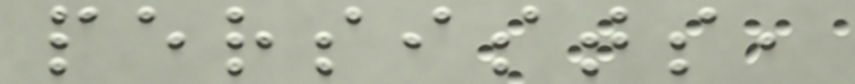persists,
